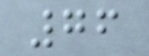76
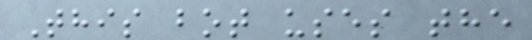This bot uses the
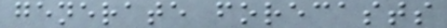generate forecasts
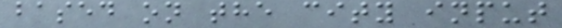based on the city input
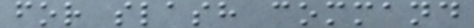for slash command
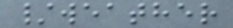/weather
